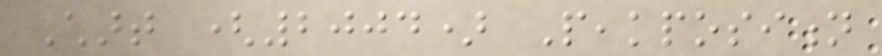Chart (2004) Peakposition
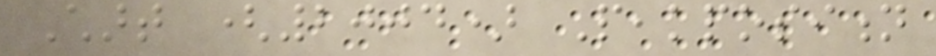Chart (2004) Peakposition
